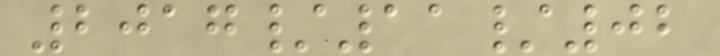2017/11/02
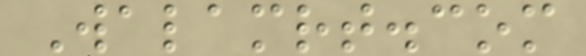Walamrt.com
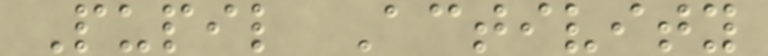Pupil Activity
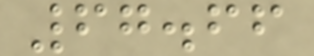67.66
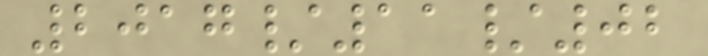2017/11/02
